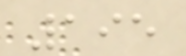195
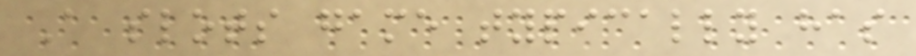A slots game typically has
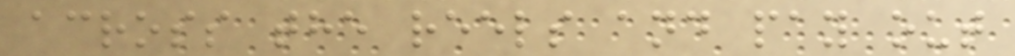across the reels and pay out
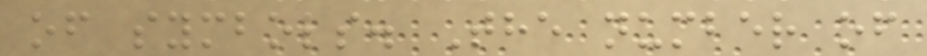of symbols. The number of
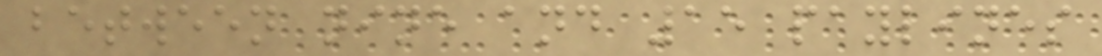between nine and 15 paylines
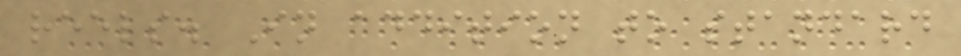reels. In addition to standard
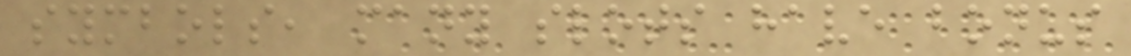symbols, many slots have bonus
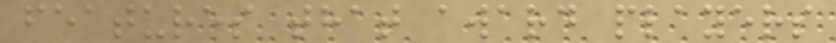features that award players
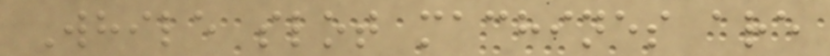While slot machines are
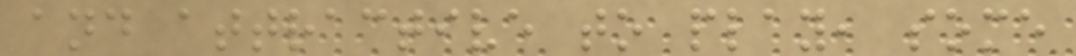and attractive to play, some
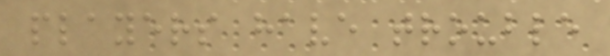players have trouble
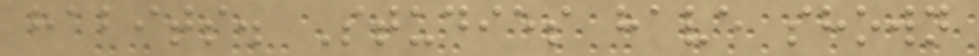habits. Studies have shown
